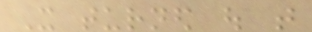It turned out that
